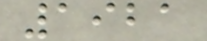1921
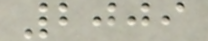2009
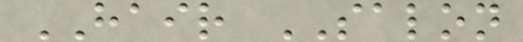HAIR SALON
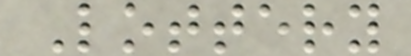Lottery
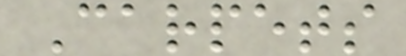Carpets
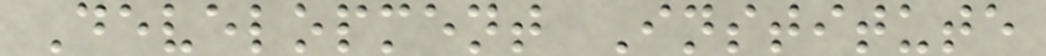Development Institute
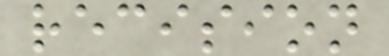recision
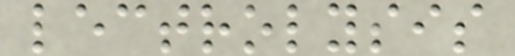lectrolysis
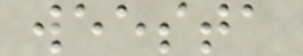weesta
